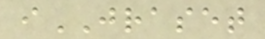iJRASET
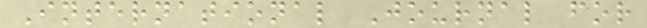International Journal for
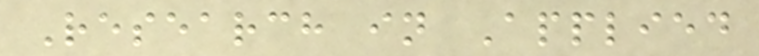Research in Applied
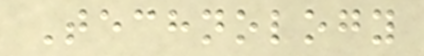Technology
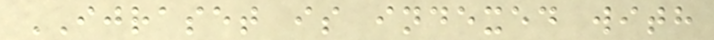IJRASET is indexed with
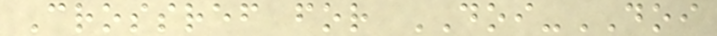Crossref for DOI-DOI
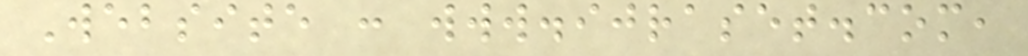Website : www.ijraset.com,
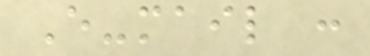E-mail :
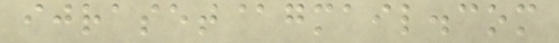ijraset@gmail.com
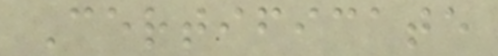Certificate
